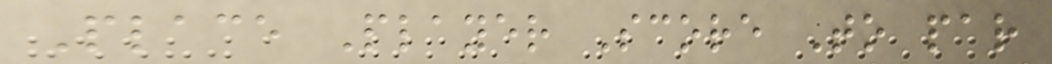Place Player Score To par
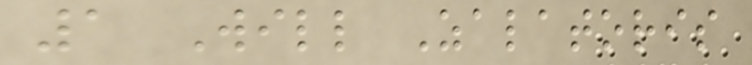1 Will Zalatoris
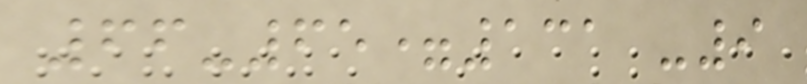66-65=131 -9
